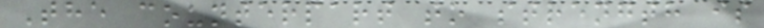The counterpart to strength is
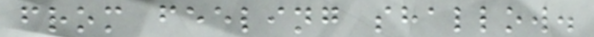from feeling shallow.
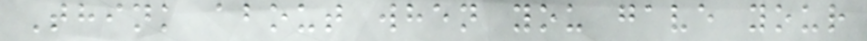Think about when you gave your
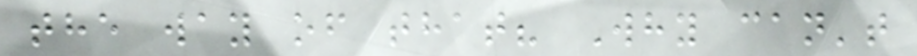the way of that? Why can't
